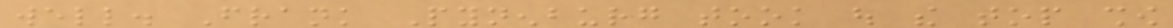well. Frank Pynenburg took out the top show
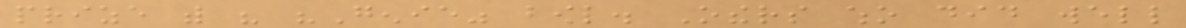prize with his "Genie" bowl. Others who did well
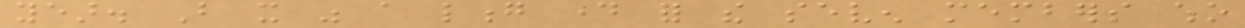year. But it was a long day for the seven members who
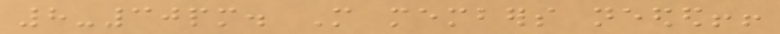8-30pm. More members needed!!
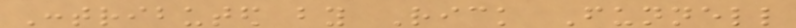Contributed by Rick Funnell
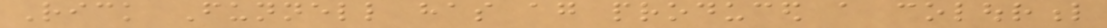Rick Funnell has again produced a colourful
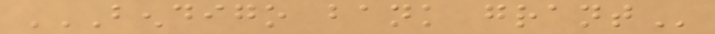BENDIGO BANK GRANT
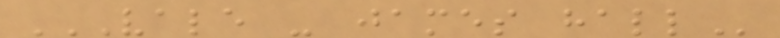VALE - JAMES HALL
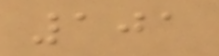101
